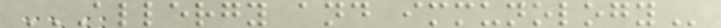ALLERGY AND IMMUNOLOGY
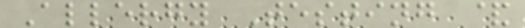Allergy Testing &
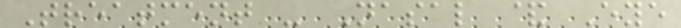Treatment - Nasal & Eye
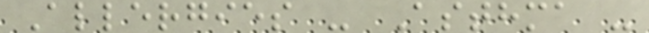Allergies - Asthma -
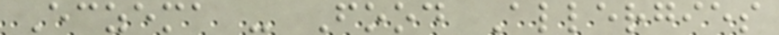Eczema - Food Allergies
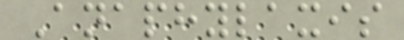Anaphylaxis
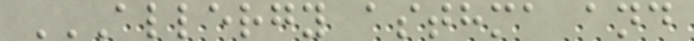ALLERGY ASTHMA AND
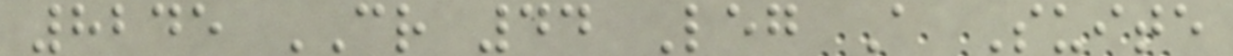8245 CR 44 Leg A Suite
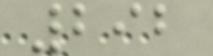292
